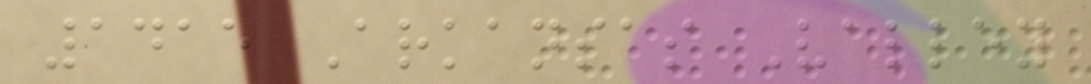1415 Arkansas Valley
